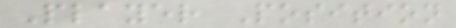Player Position
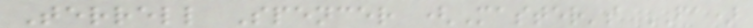Terrell Spencer (Master's FA)
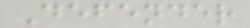Defender
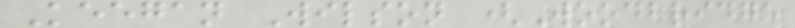Keegan Wilson (Woodbridge
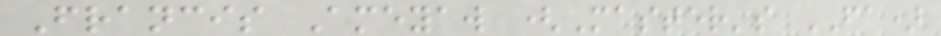Francis Ameyaw (Master's FA)
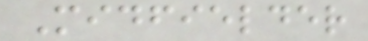Midfielder
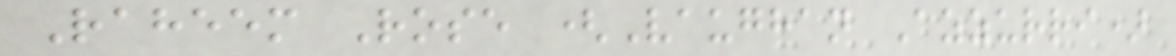Raheem Rose (Vaughan Azzurri)
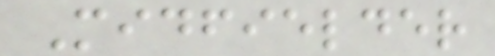Midfielder
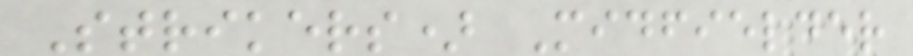Strikers) Midfielder
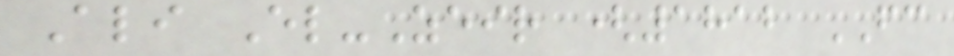Ali El-Zeir (1812 FC
